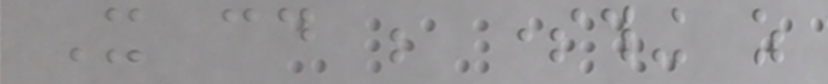It could be something as
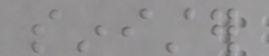sinister
